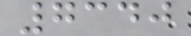7340
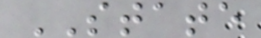STATE
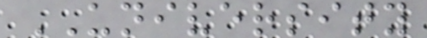UNIVERSITY
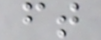ft
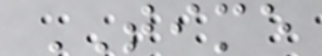TIME
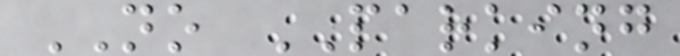NO PARKING
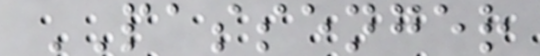PASSENGER
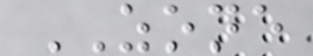ZONE
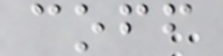coff
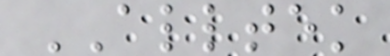ALLTEK
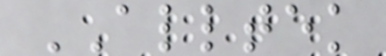ALLTEK
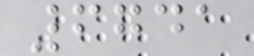6741
